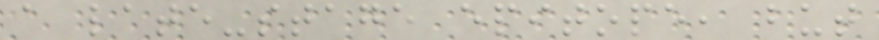a late-stage epitope, but
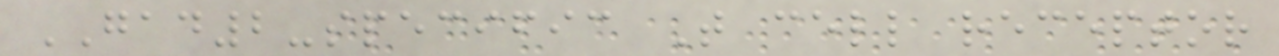GAD2-specific T cell receptor
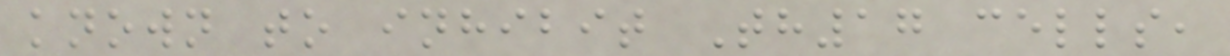known to inhibit Th17 cells,
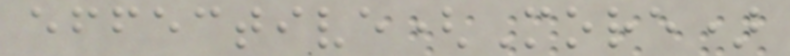effective(More)
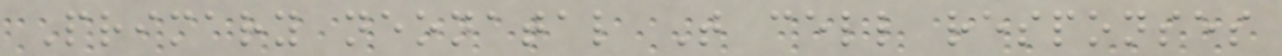Primary neonatal T cell responses
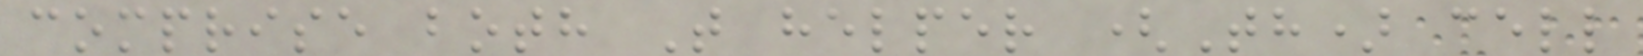comprise both T helper (Th) cell
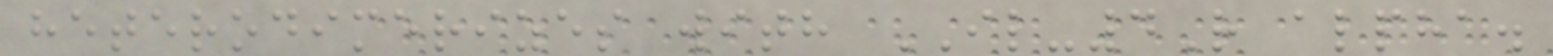heterodimerizes with IL-4R alpha.
